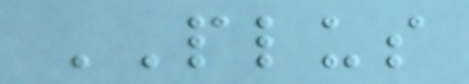PLUS
